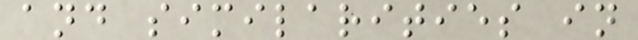and similarities in
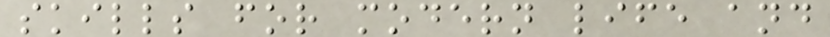skills for modern life and
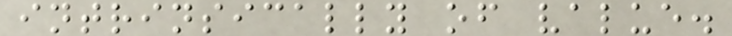intrinsically of value.
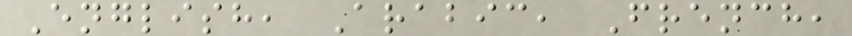English, Arabic, French,
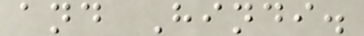and Hindi.
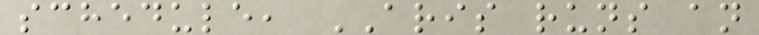schedule, ARIS runs an
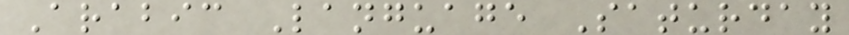Arabic Language Saturday
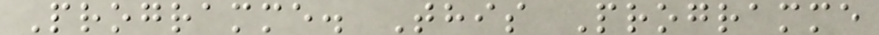Programme. This Programme
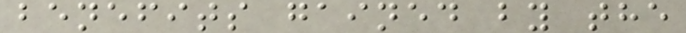benefits gained by the
